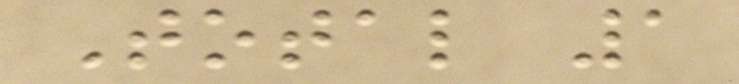Total 1
